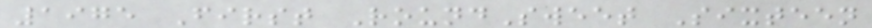1975 First RoundSweet Sixteen
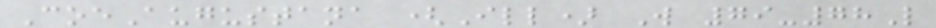CoeAugustana (Ill) W 79-78L
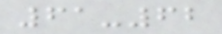61-62
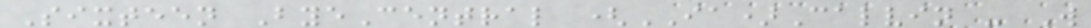Sixteen ByeCentral (IA)Calvin - W
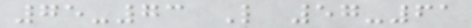75-73 L 57-61
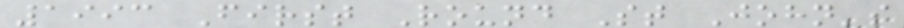1993 First Round St John's
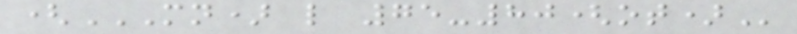(MN) L 75-80(OT)
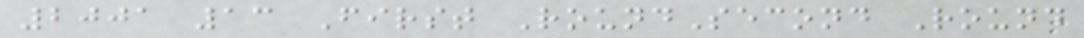2001 13 First RoundSecond Round
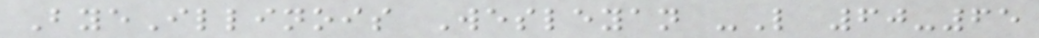ByeIllinois Wesleyan -L 60-65
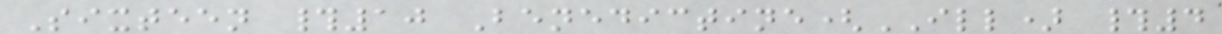Sixteen #10 Benedictine(ILL) #4
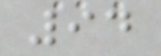94
